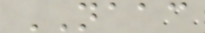NAAC
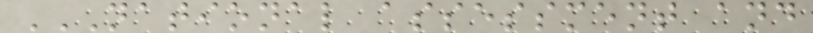NATIONAL ASSESSMENT AND
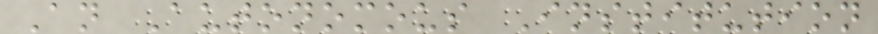An Autonomous Institution
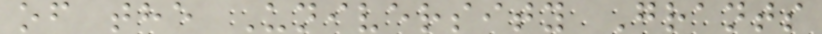of the University Grants
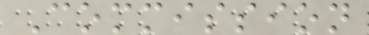Commission
